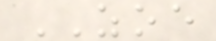ZOE
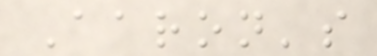Aaron's
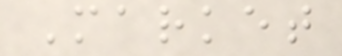Market
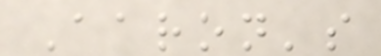Aaron's
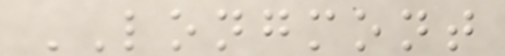LONGMONT
